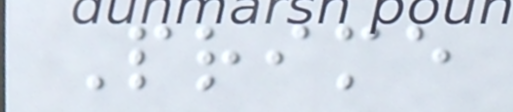Prime
